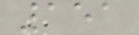151
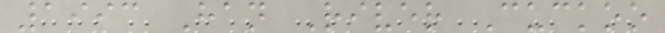1993 Han River Cuckoo
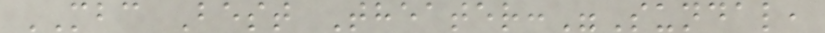MBC Best Theater:"Sundal,
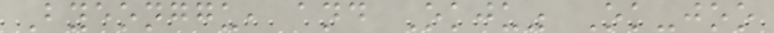Byeonggu, and Okju" Ok-joo
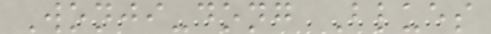Wonji-dong Blues
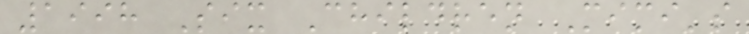1998 Six Children Mimi's
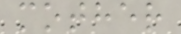mother
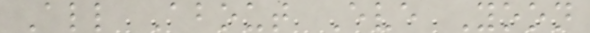All About Eve Yoon
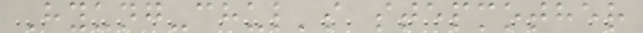Hyung-chul's stepmother
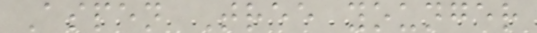Aspen Tree younger
